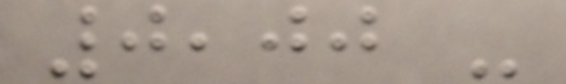0,00 -
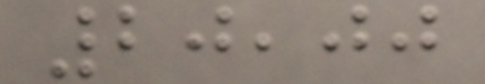20,00
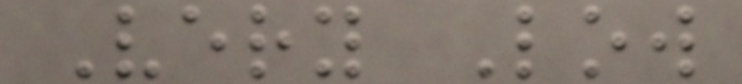Very Low
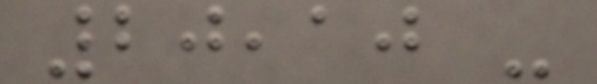20,10 -
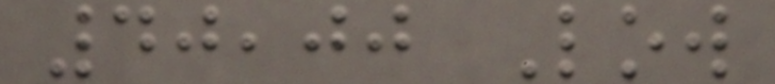40,00 Low
